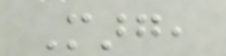Marg,
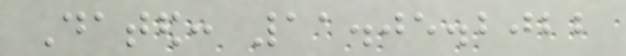Dated: 11.05.2022
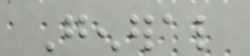General
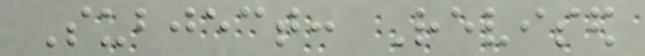Subject: Revised
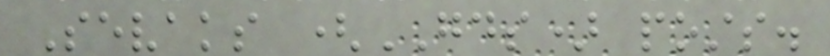Sevaks (GDS) posts.
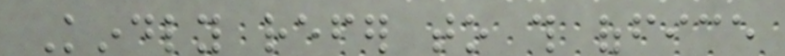Kindly refer to this office
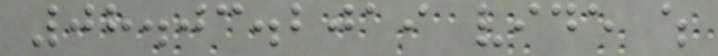08.03.2019 vide which
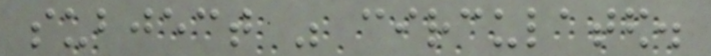subject was circulated.
